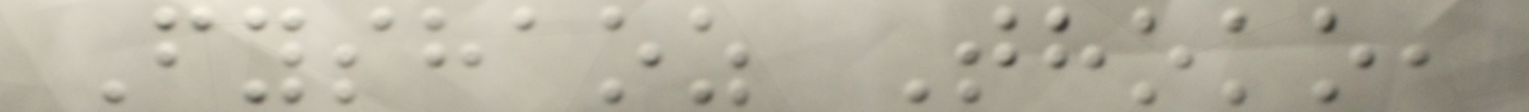Fyshaoz Thoko,
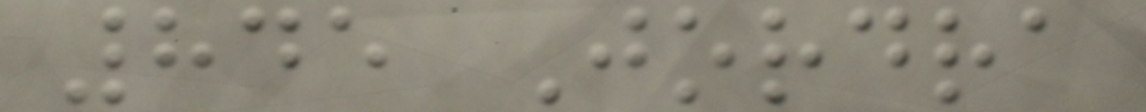845 Jordra
